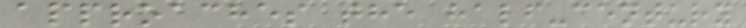approaches the half-century
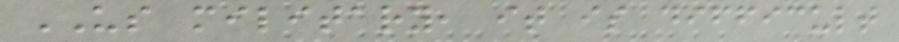US military, it is difficult
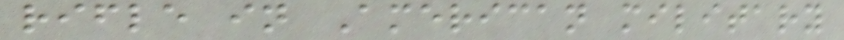rifle in American military
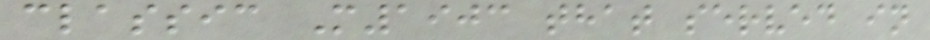classic M1903 that served in
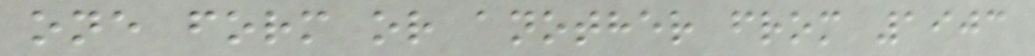one form or another from 1903
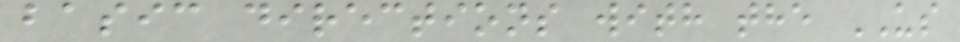basic directions with the US
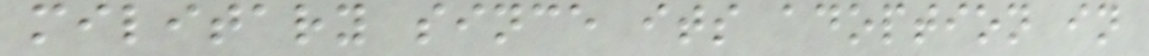military since its adoption in
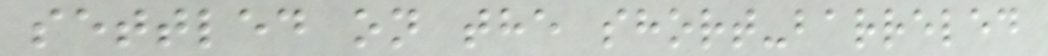settled on the short-barreled
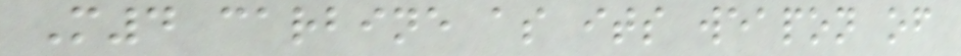M4 carbine as its weapon of
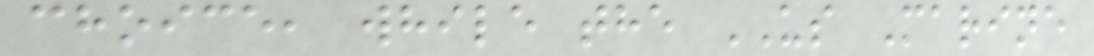choice, while the US Marine
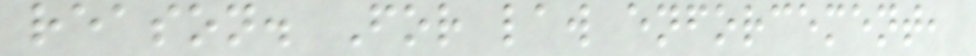reason. For law enforcement,
